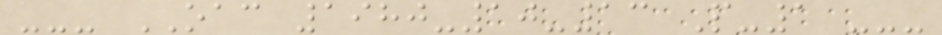--- OAC 1980-10-13 P-1 ---
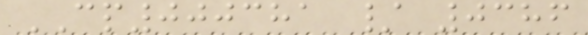CP000381 / 0386
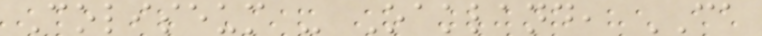Coliseum - Oakland, CA
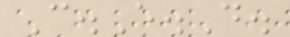C.E.D.
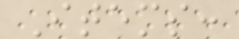Items:
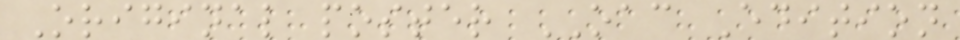Original poster OAC Edition
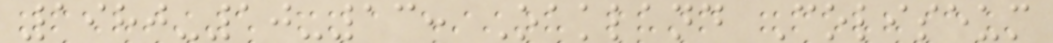1980-10-13: Oakland Coliseum
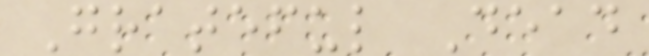Grateful Dead
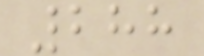288
